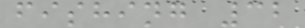fishing 32
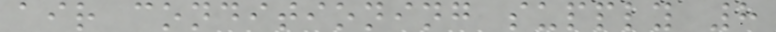air conditioning supply 8
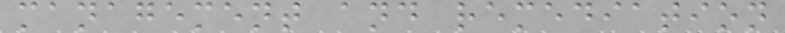management and remediation
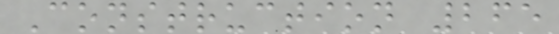Construction 265
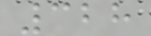328
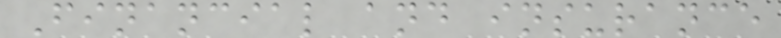Financial and insurance
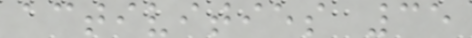activities 35
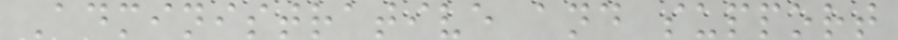Administrative and support
